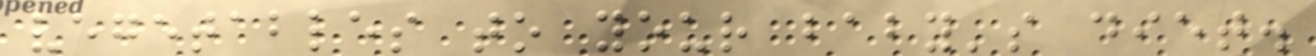vegetables to your baby's diet.
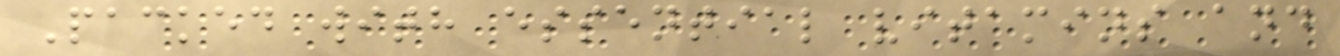Packed with essential vitamins and
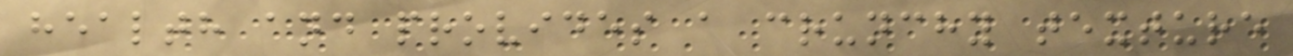health and provides a crunchy texture
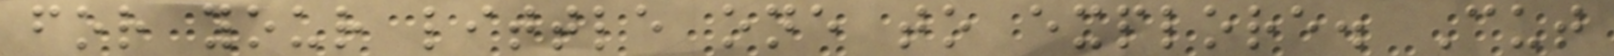for your little one to explore. Cut
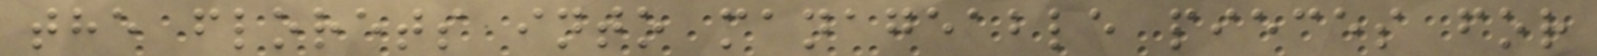the florets into manageable pieces for
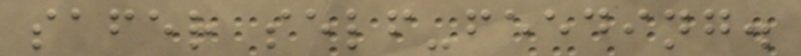safer self-feeding.
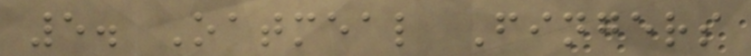5. Oatmeal Fingers
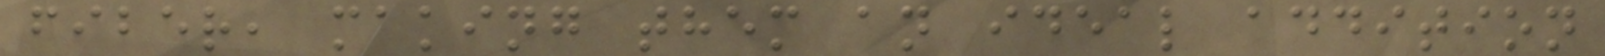fiber, making them an ideal addition
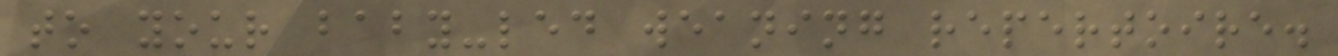to your baby-led weaning repertoire.
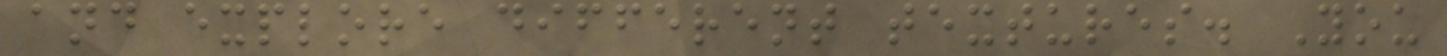and explore different textures. You
